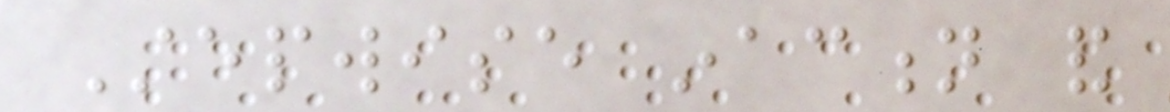Stepwise inaction and
